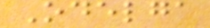Odelga
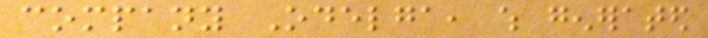company Odelga, which generated
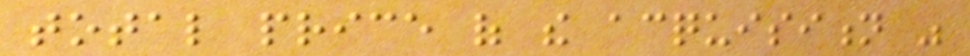total price of the acquisition was
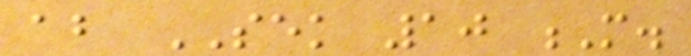about SEK 10 M.
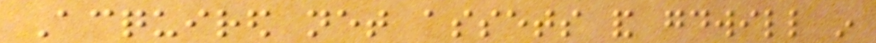Acquired net assets and goodwill in
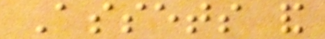Assets and
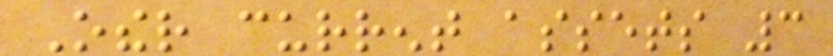Other current assets 3
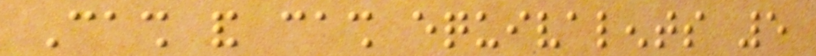Cash and cash equivalents 5
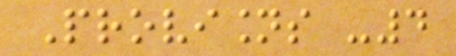Provisions -4
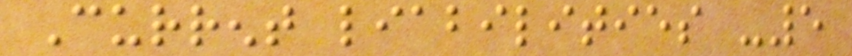Current liabilities -5
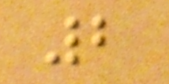2
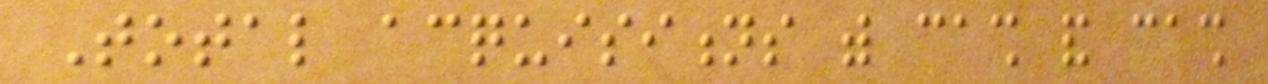Total acquisitions with cash and cash
